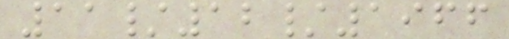11/12/1966
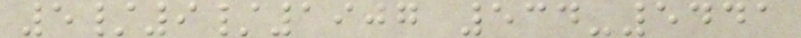5/9/1907 534-5441
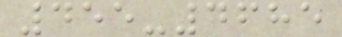455-4685
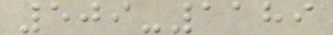509-1189
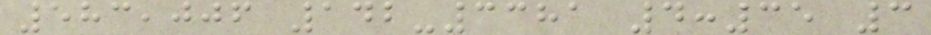583,006 142-3381 4:35 3
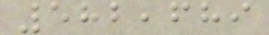582,689
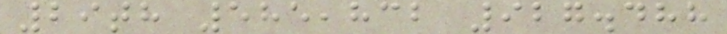29th 585,832 927.488
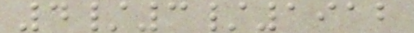4/3/1912
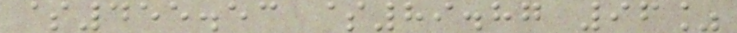$455.53 $89.87 96%
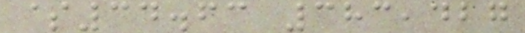$34.63 383,427
